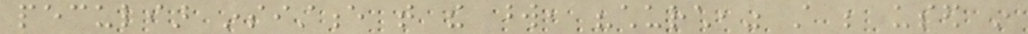peculiar insistence that the word, "church," still be used in
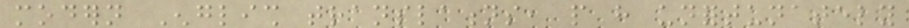modern English translations, people have unfortunately
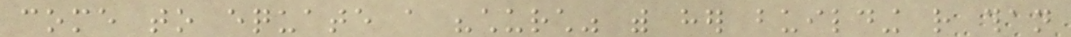come to equate a "church" with her building rather than
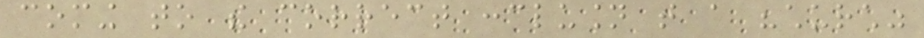coming to the correct conclusion that a "church"
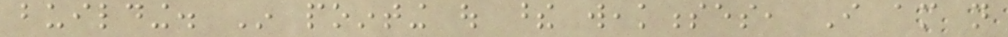building. In pointing out these weaknesses, I am not
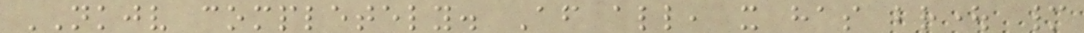NKJV completely. After all, it has brought many
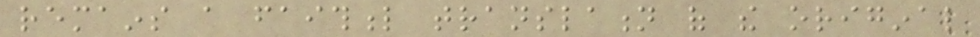remains a faithful translation of the original
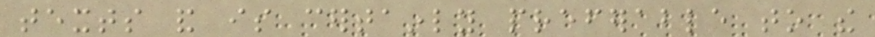texts and is certainly preferable to the
